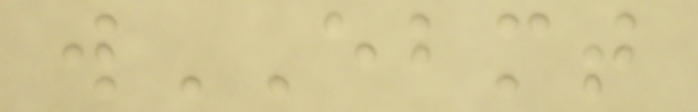wEBMT
